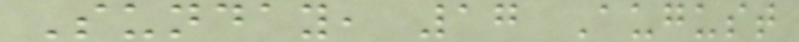Sunday, 17 August
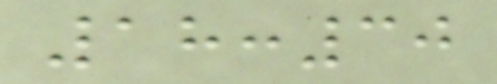18:30
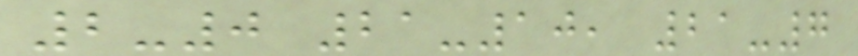2-0 21-10, 21-7
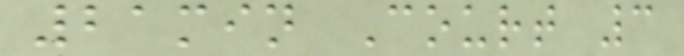21min Court 3
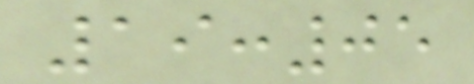19:05
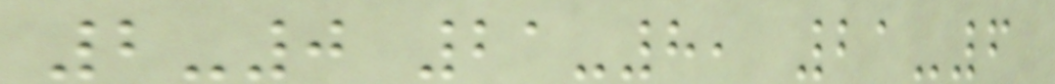2-0 21-8, 21-6
